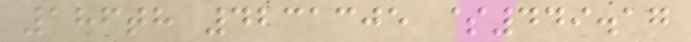186th 4231305 $449.17
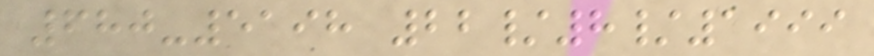680-5198 22/8/1999
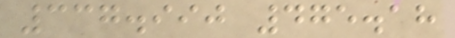337.990 475.18
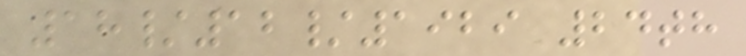18/12/1929 24th
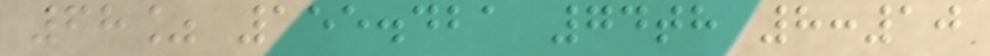68% 155.421 74th 8:10
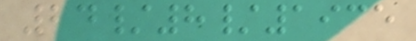24/8/1935
